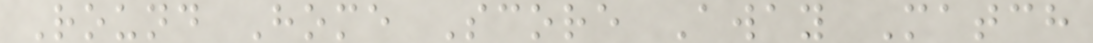Round Home Score Away Match
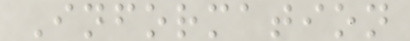Information
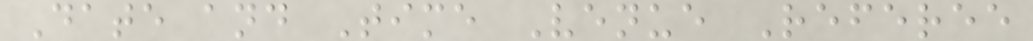Date and Time Venue Referee
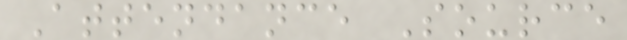Attendance Source
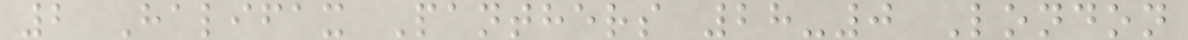2 Halifax Panthers 28-0 London
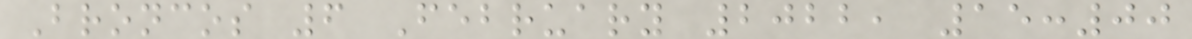Broncos 6 February 2022, 15:00
